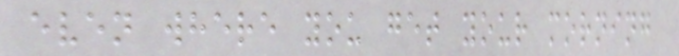even where you get your morning
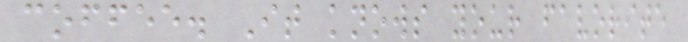coffee. It knows your favorite
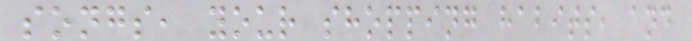songs, your shopping habits, and
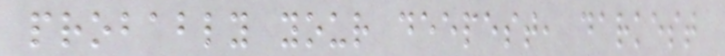probably your deepest, darkest
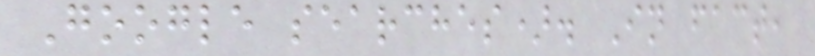Google searches). In fact,
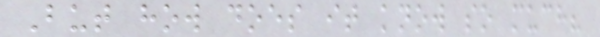But how does it know so much?
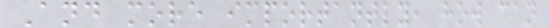And more importantly, how can
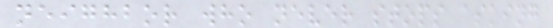neighbor who never stops asking
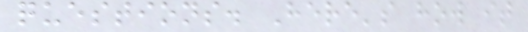questions. Here's how it
